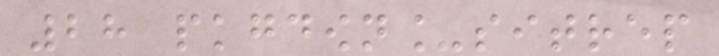28 pkgdown_sitrep
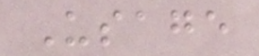Usage
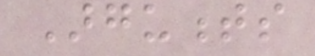Arguments
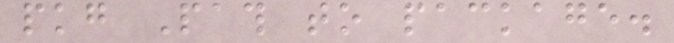pkg Path to package.
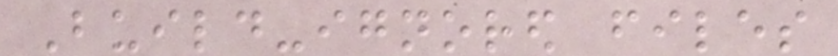Build-ignored files
